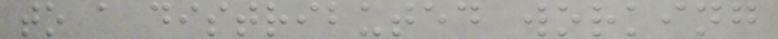to a distributed working
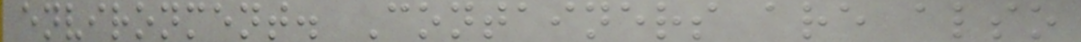environment. Containers are also
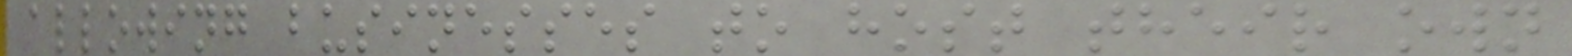allowing businesses to host their own
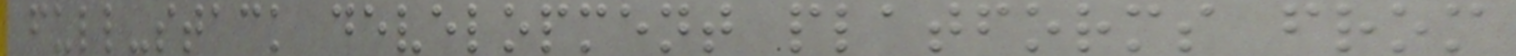full-stack development platforms from
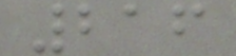216
